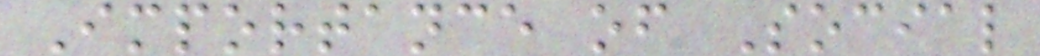Importance of Social
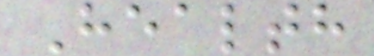Health
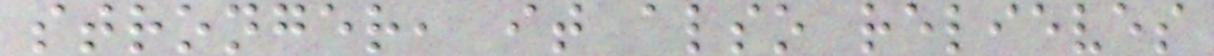stronger, it also relieves
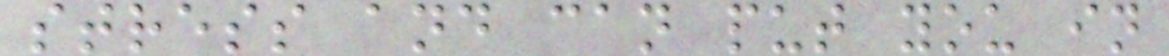stress and can put you in
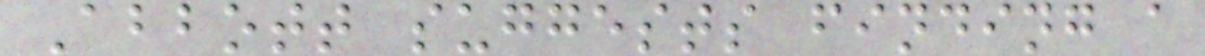Abbott suggests finding a
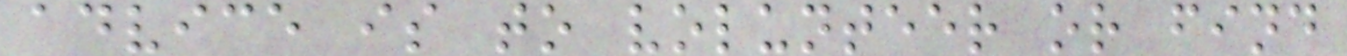advice is to volunteer or find
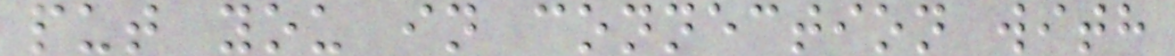put you in connection with
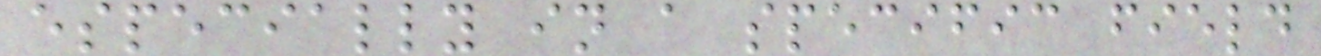especially in a specific field
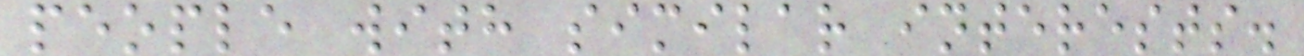people with similar interests.
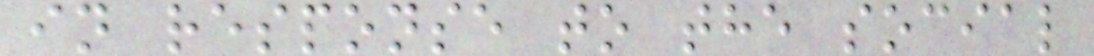in response to the social
